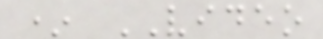* VIDEO
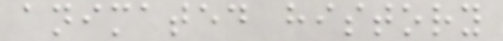animated history
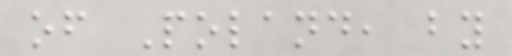of Poland, by
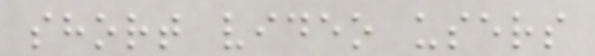short video users
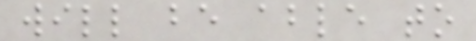will be able to
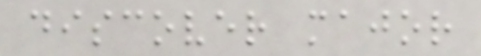discover major
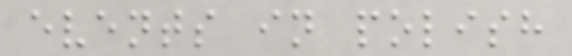events in polish
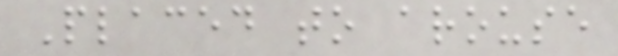Placed to arouse
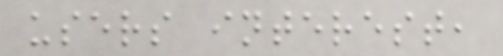users interest,
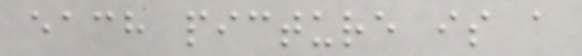each picture is a
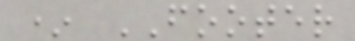* FOOTER
